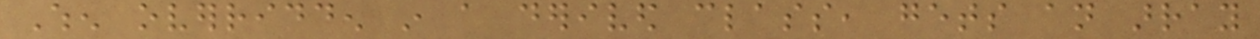When overridden in a derived class, gets an array
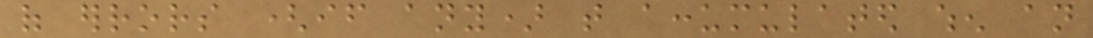of errors (if any) that accumulated when an
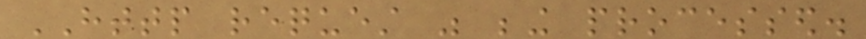HTTP request was being processed.
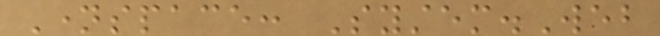Namespace: System.Web
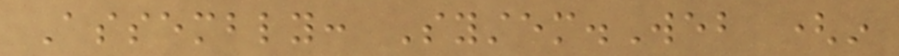Assembly: System.Web (in
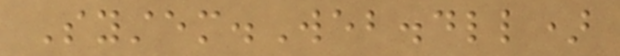System.Web.dll)
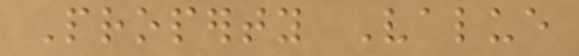Property Value
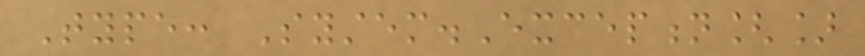Type: System.Exception[]
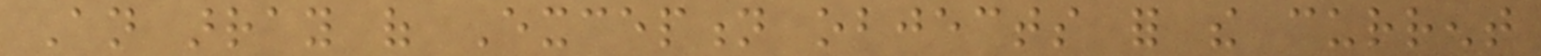An array of Exception objects for the current
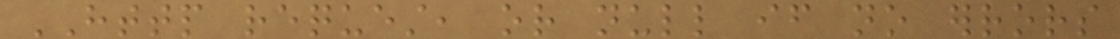HTTP request, or null if no errors
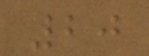20
